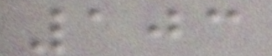103
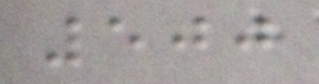500
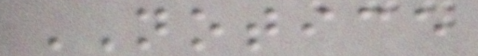NOTICE
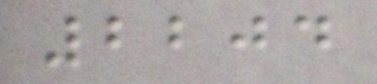2204
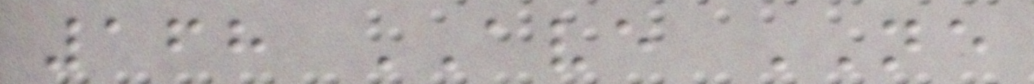168 AVE NE
